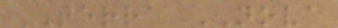TERRA NOVA
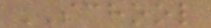SCHOOL
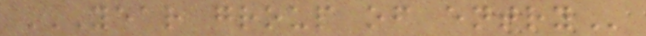YEAR GROUP OF ENTRY
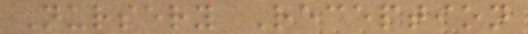Nursery Reception
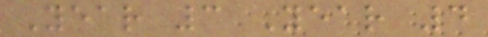Year 3 Year 4
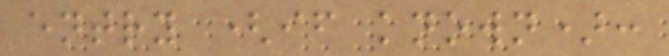entry (if known):
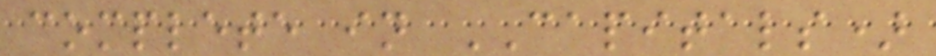complete in CAPITALS)
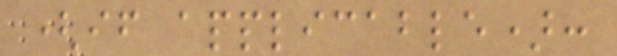(if applicable):
